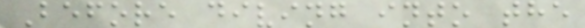Before diving into the
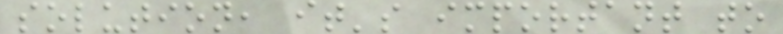solution, it's important to
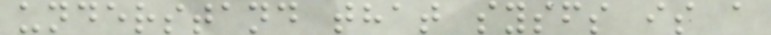understand that sysfs is a
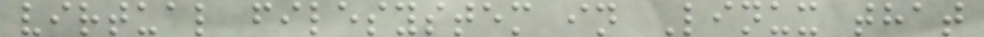virtual filesystem in Linux that
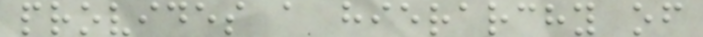provides a hierarchy of
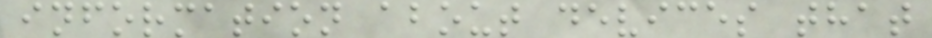information about devices that
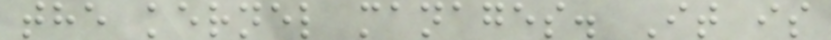the kernel manages. It is
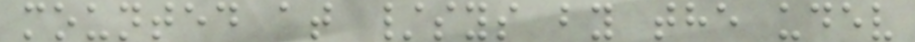mounted at /sys by the udev
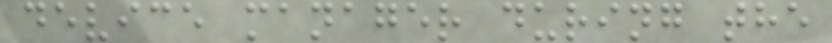device manager during the
